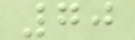70
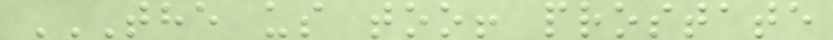THE US TOO! PROSTATE
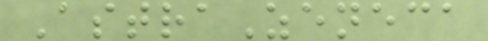AstraZeneca
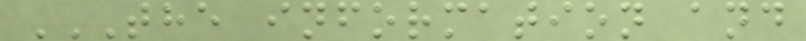THE INFORMATION AND
